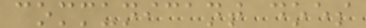communicant does
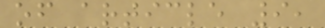of article 9,
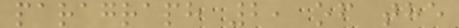paragraph 2, of the
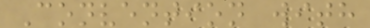Convention with
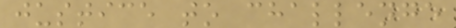justice to challenge
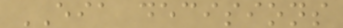EIA decisions
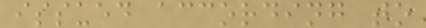issued according to
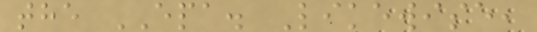the EPA. Likewise,
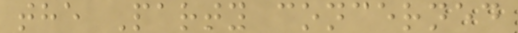the Party concerned
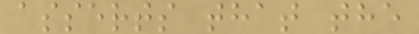asserts that the
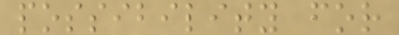possibility for
